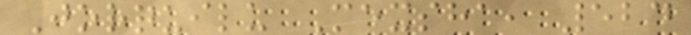Jorquilu Mexsha, 524
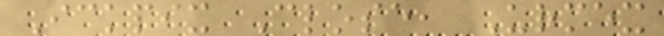Ickpix Close, Urmex
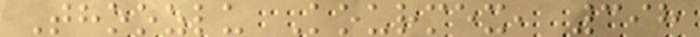Thoozlu Kourmex, 398
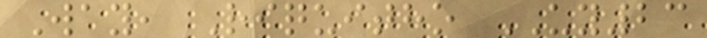Way, Riquitho UY23
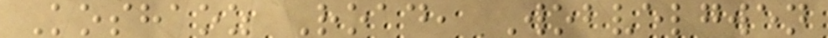Koshaoz Road, Wobvelgwen
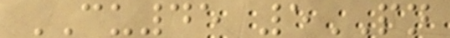CU45 5PN
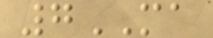7MA
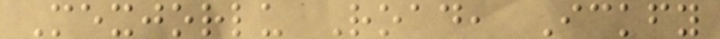Mexjorlu Road, Ickfy
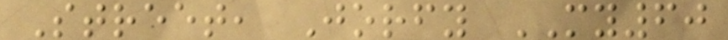Street, Jorfy MY60
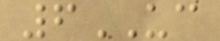6UC
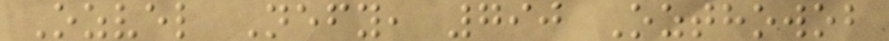Ozvel Nefy, 790 Ozthowob
